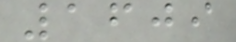1609
